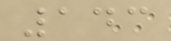143
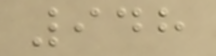948
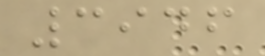3946
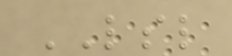LSL
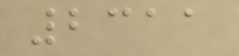2311
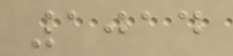1014
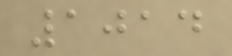1014
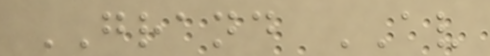GRAND AV
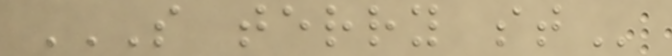S TERRY ST
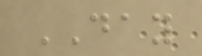DAY
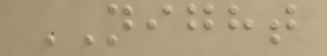NIGHT
